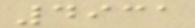4931
